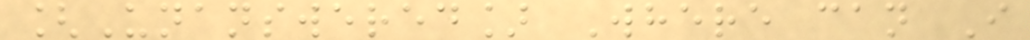[Unanswered] Where can I
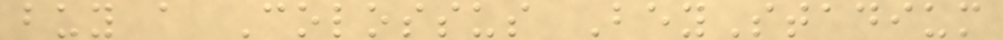buy a Colossus BeyStadium
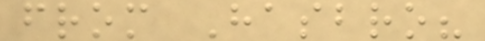from Hasbro?
